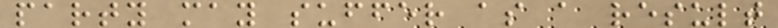party may suffer as a result
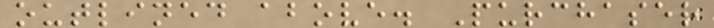outlined above. Purchaser
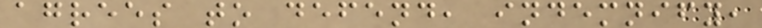agrees to defend, indemnify,
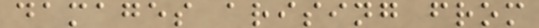damages arising from
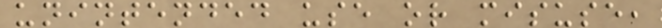unintended use or misuse,
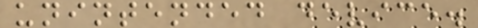unintended device.
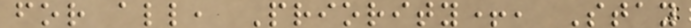for all, Priority+, Stay
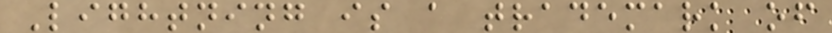Lightning is a trademark of
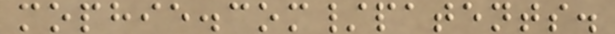mophie.com/patents.
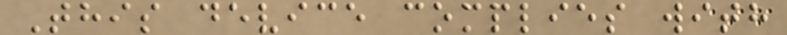This device complies with
